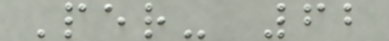Per- 62
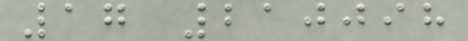17 210098
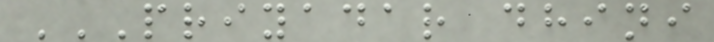PRIYADAR DHINI
